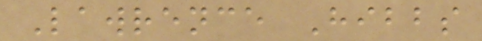Lawrence Hibbs
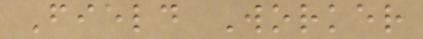Field Worker
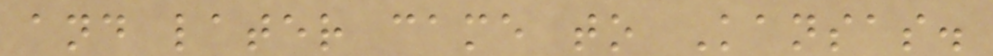and later came to Kansas.
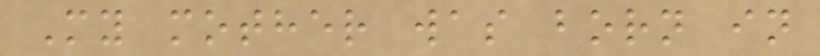My mother was born in
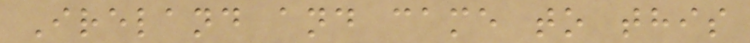Ireland and came to this
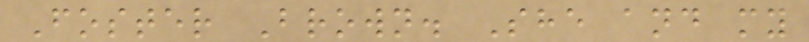Foster Brown. She and my
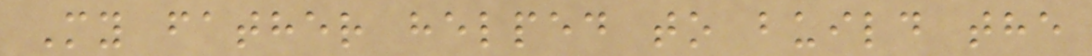My father helped to build the
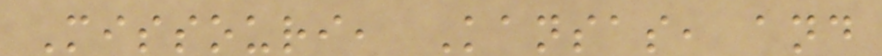Missouri, Kansas, and
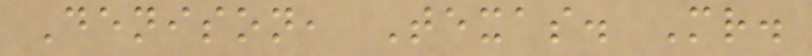Denison, Texas. Mr.
